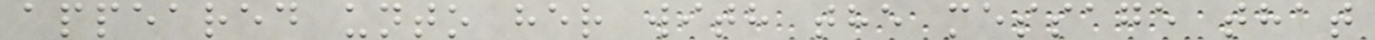appeared unto her with the message that
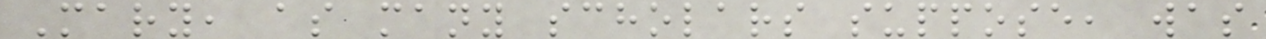Mary, as many scholars suppose, was
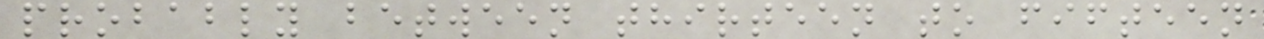probably between thirteen to fifteen
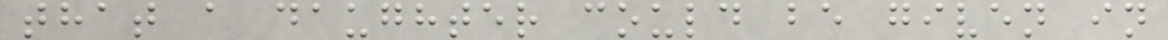that a daughter could be given in
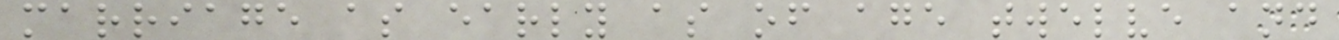marriage as early as of age twelve and
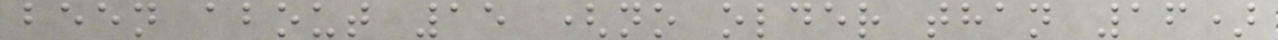been about 15 (no older than 16)
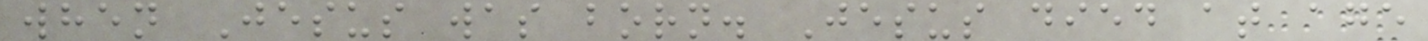when Jesus was born. Jesus died at age
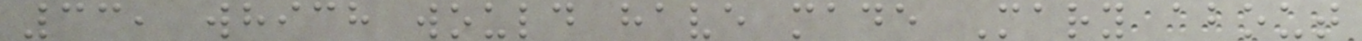33, which would have made Mary about
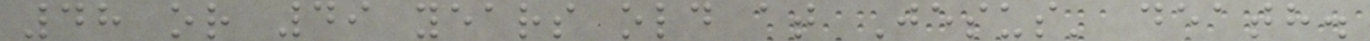48 or 49 years old at Jesus' death.
